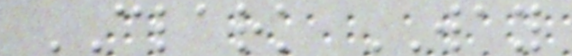CLARK WAY
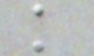k
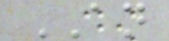AN
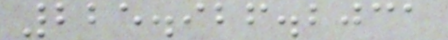225.926.2031
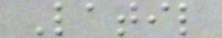Latil
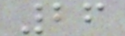26
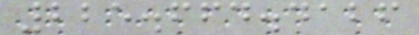225.664.4126
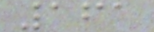161
